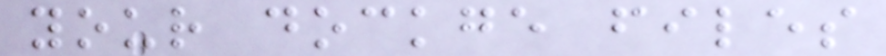your dockge files
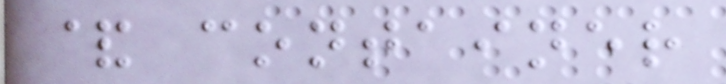& container
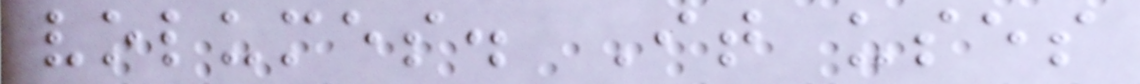volumes. It uses
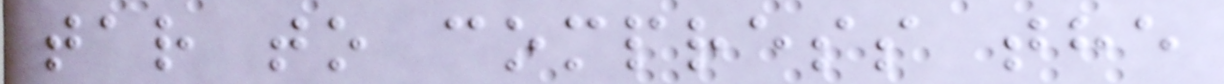tar to compress the
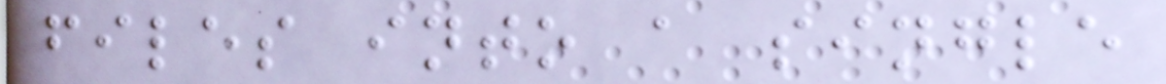files into a single
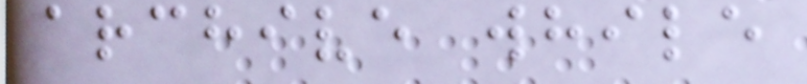archive while
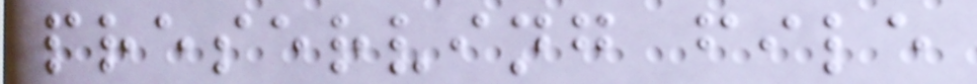preserving file
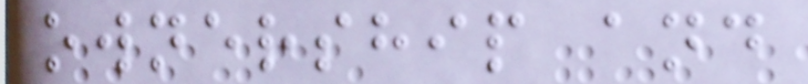ownership and
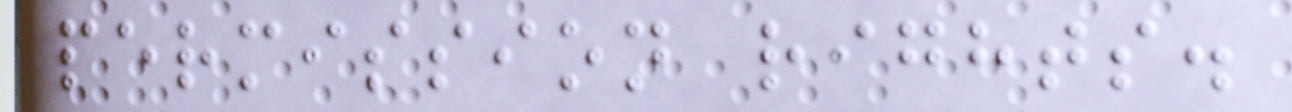permission rights.
